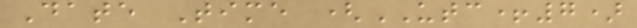Date Time (UTC+7)
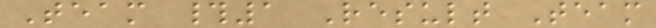Team #1 Result Team
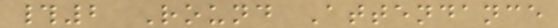#2 Round Attendance
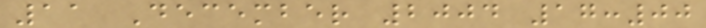11 December 2004 17:00
